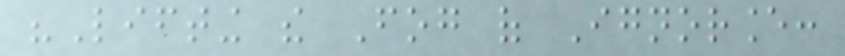"Lifting the Fog of Ignorance:
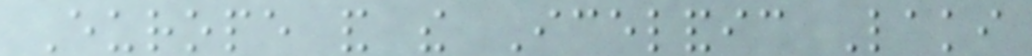Europe and the Icelandic Laki
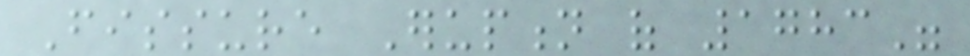Fissure Eruption of 1783"
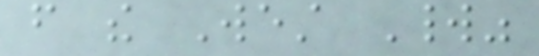from the West World"
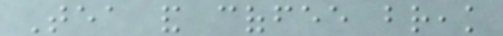Tea and coffee break
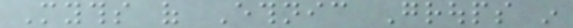Myths of Ethnic Groups in
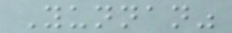Yunnan"
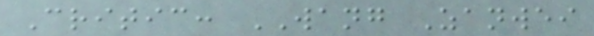Critic: WANG Zanwei
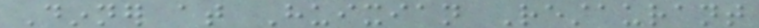Dinner at Huixian Restaurant
